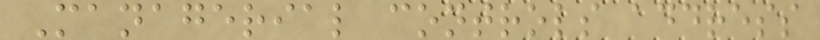Managerial controls address
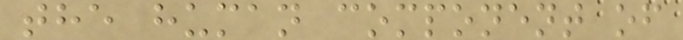the human component of
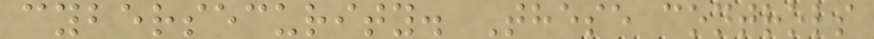cybersecurity. These controls
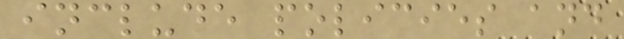include policies and
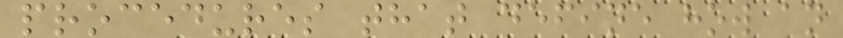procedures that define how an
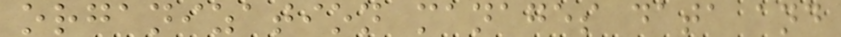organization manages data and
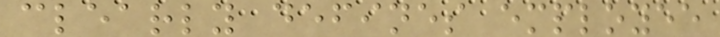clearly defines employee
